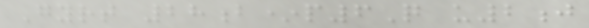Gyrt 28b*p6Q u2j
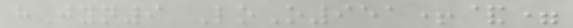hJyn9 LoO951+&=
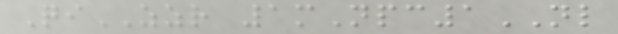QiZZR 1mNpc1NL
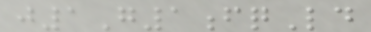j1G1fqLd
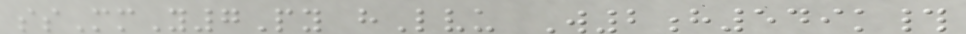ssMmY7Py hLvu W2h549k#
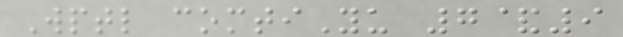Wptl comtiYu 7&9
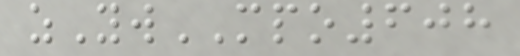zYwMPO608
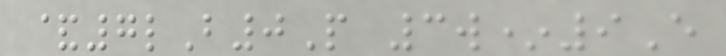&7lB0P 3w*9E
